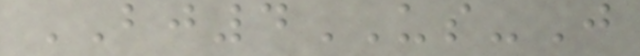BJ4US-J
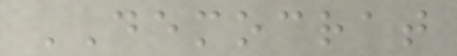DEMOCRAT
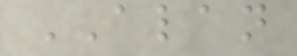ALAN
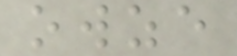owze
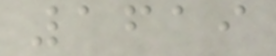1619
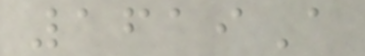1619A
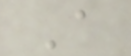A
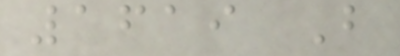1619 B
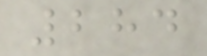284
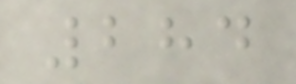284
